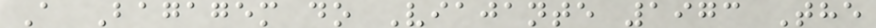A Bagagem do Viajante 1973 The
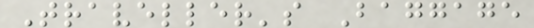Traveller's Baggage
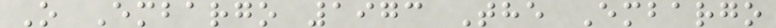O Embargo 1973 The Embargo
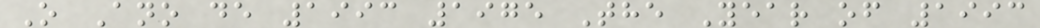O Ano de 1993 1975 The Year of 1993
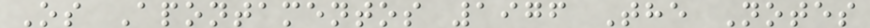Os Apontamentos 1976 The Notes
